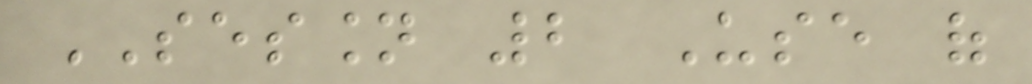SESSION 2 Use of
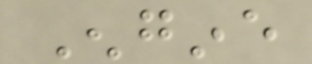Engine
